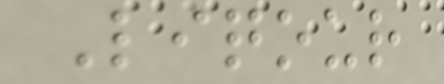Liqour
